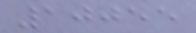10055
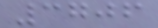3706
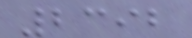2392
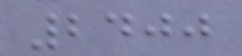2400
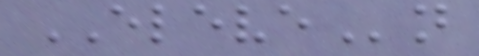ELEVEn
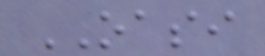OASI
